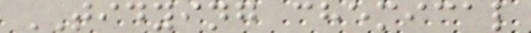TIDYING chemical
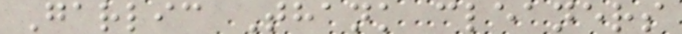Garlic Thank cleaners
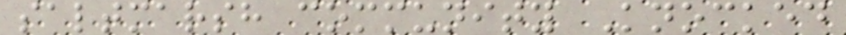saltmarsh community Knocked
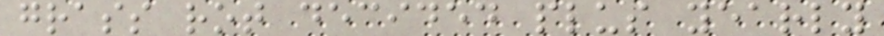grass rot decided plus yearly
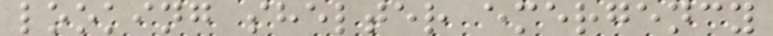looking shelter emergency
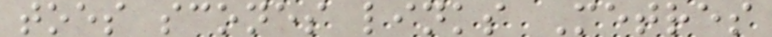toes scones links Metres
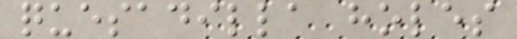quesadilla holes
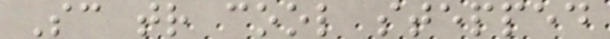Sc tr cool stepped
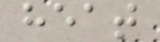heat
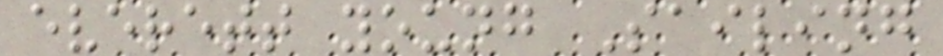everett young Sailing
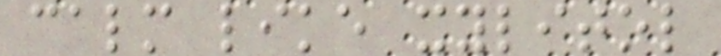calm like xylitol
